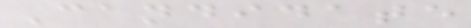Candidate
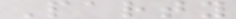Party
